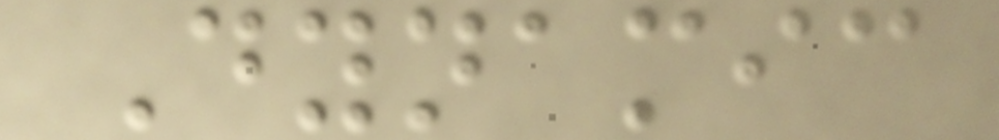Dynamic
